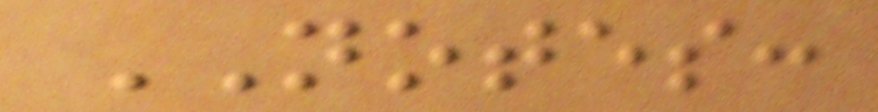NOTES:
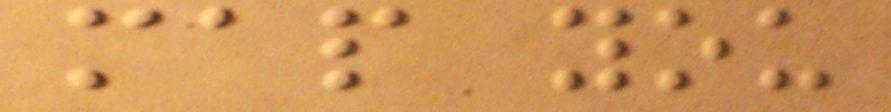map you
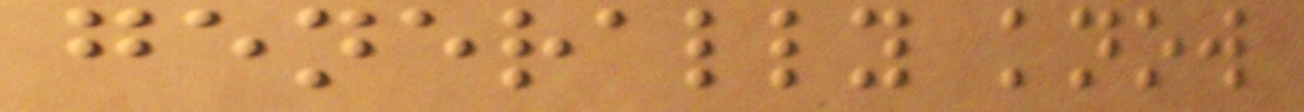generally know
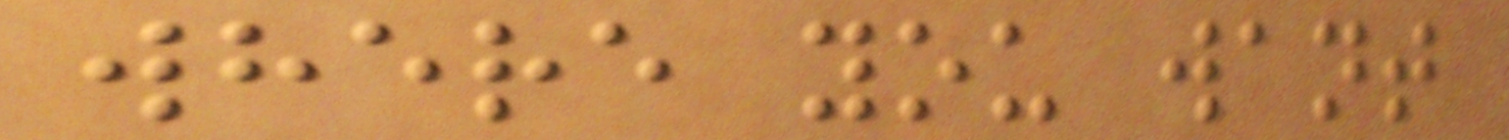where you want
